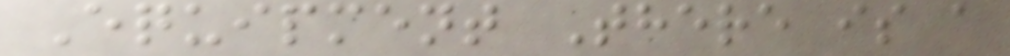Equipment There is a
